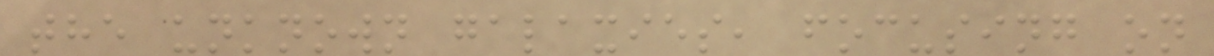the unknown galaxies, focusing on
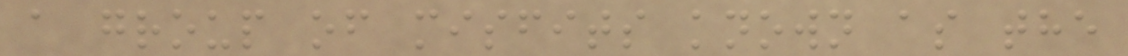a group of misfits known as the
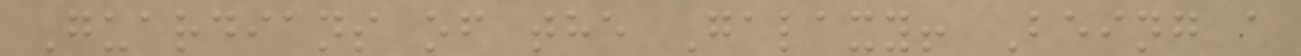Guardians of the Galaxy! Being a
